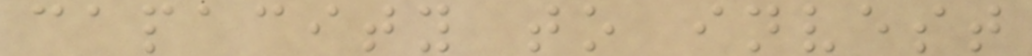capacity to invest
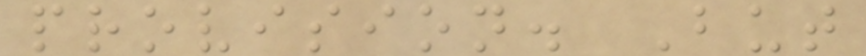provision. But
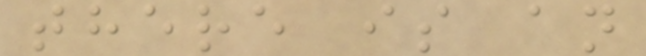there is an
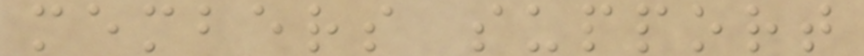members support
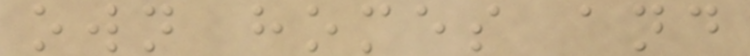own homes and
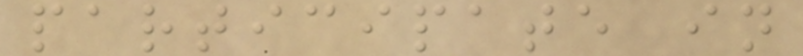participate in
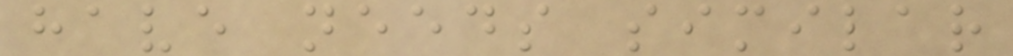have needs similar
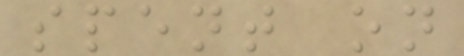spent on
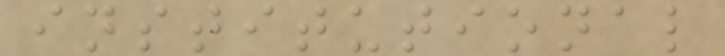institutional
